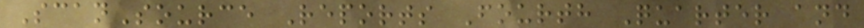ScanSource Reports Fourth Quarter and
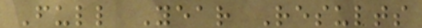Full Year Results
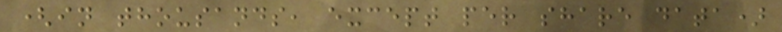(in thousands, except per share data)
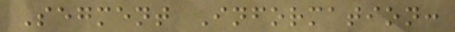Segment Information:
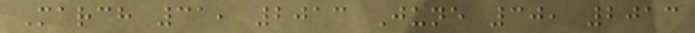March 31, 2013 June 30, 2013
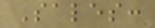Sales:
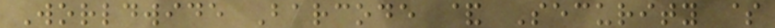Worldwide Barcode & Security $
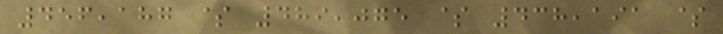456,187 $ 489,075 $ 438,191 $
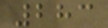283
